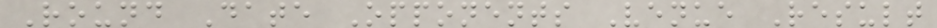Round Date Opponents Venue Result
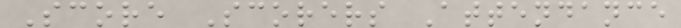Score Scorers Attendance
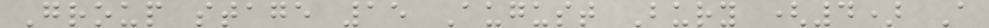Group stage 15 August Bury (4) A
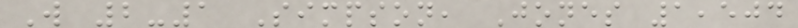W 2-1 Simpson, Jones 1,504
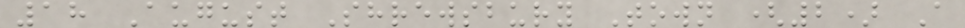18 August Shrewsbury Town (2) A
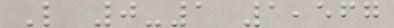L 0-1 1,567
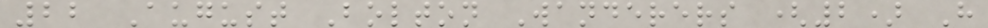22 August Bolton Wanderers (2) H
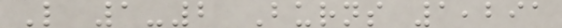L 1-2 Burns 1,291
